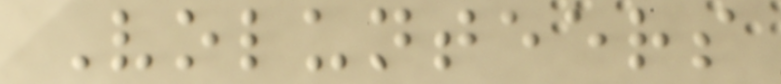Volunteers
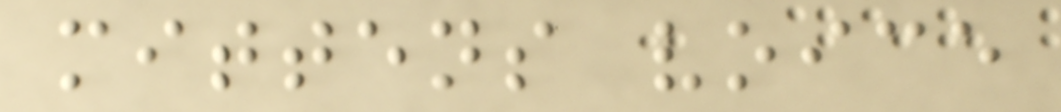mittens voice
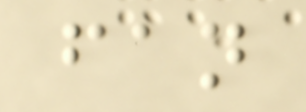fan
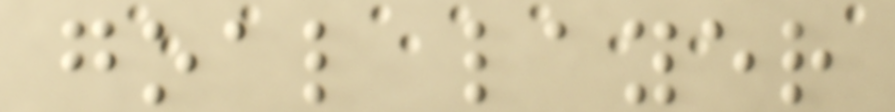goal layer
